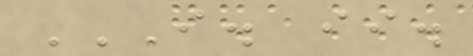I. II.
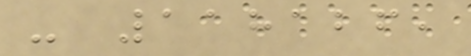- 118126,
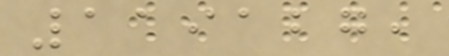119127,
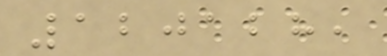120128,
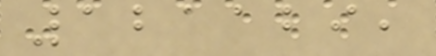121129,
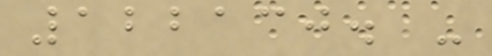122130. -
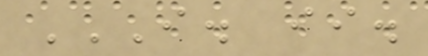I. II.
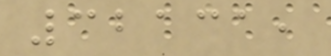32131,
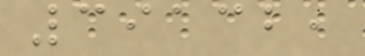39132,
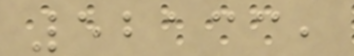52133,
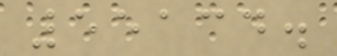55134.
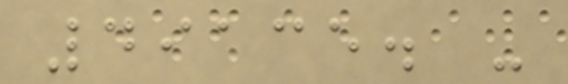49135. -
